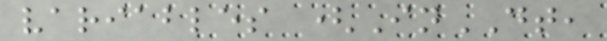variables (InDT,
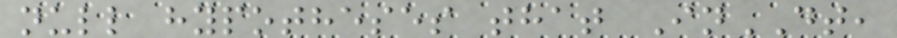null hypotheses that InDT,
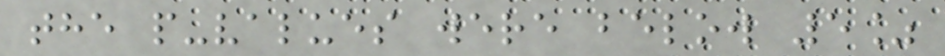the p-values were below 5%
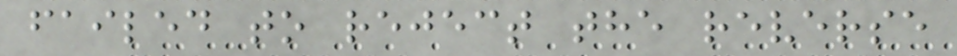failed to reject the reverse
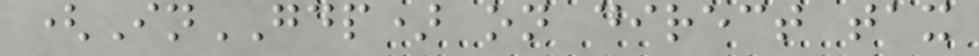(InGDP) on direct tax
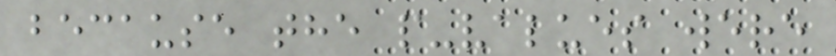because the p-values were
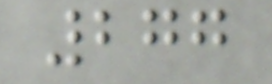277
